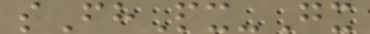sFhPx-Gx
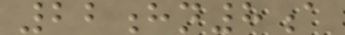22hn8a
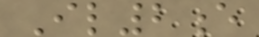Il2e
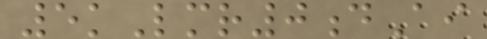5kLmr0dAi
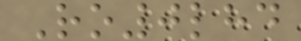Ro0lhd
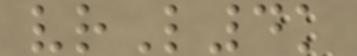vrL4k
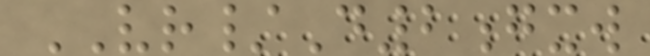VR/D2gxw
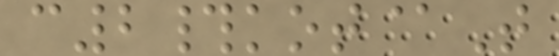c2#kot@T
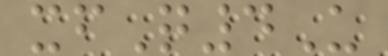xfQ4U
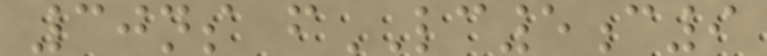30ns fLC5c9
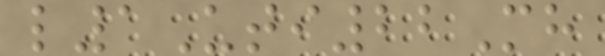l1Uti22Mh
